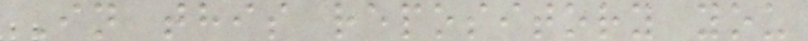In this repository you
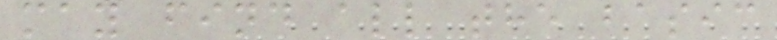may find all the basic
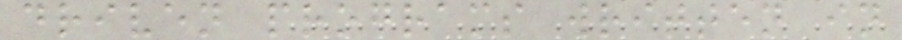driven programs written in
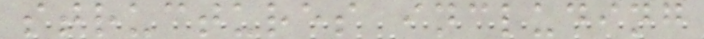structures including
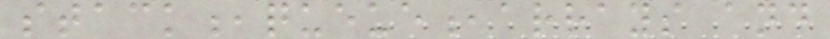stack,queue,arrays and
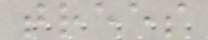trees
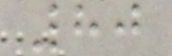80
